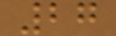27
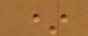*
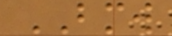BMW
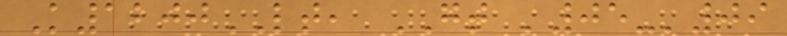K1200LT, GT '05-'09
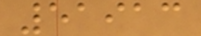51913
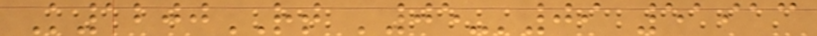K1200RT '05-'09 51913
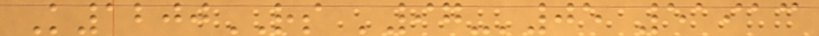K1200RS '97-'05 51913
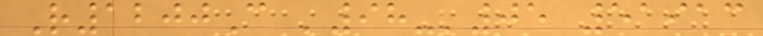R1200C '98-'05 51913
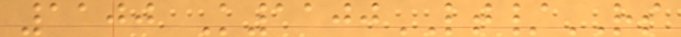1100 K1100LT/RS
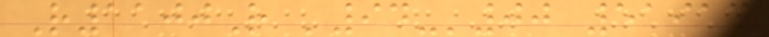R1100R '94-'00 51913
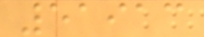51913
